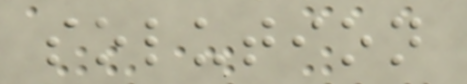solution
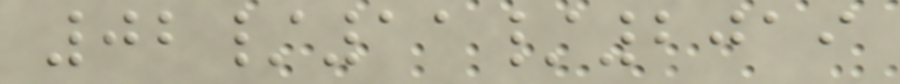02/11/2019
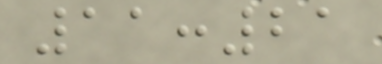11:21
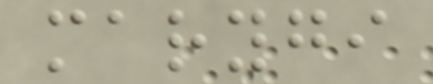marygi
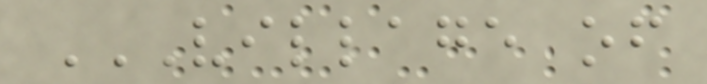VILLAGE OF
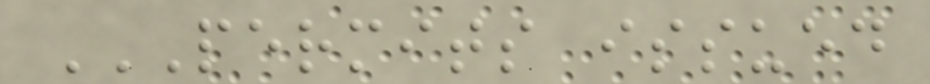PERMITS ISSUED
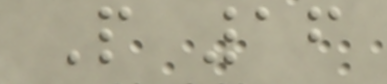P 16
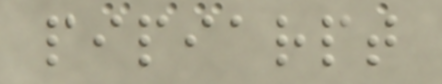pipiarpt
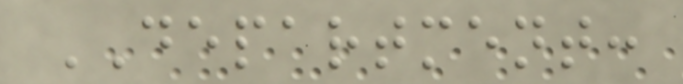DEPARTMENT:
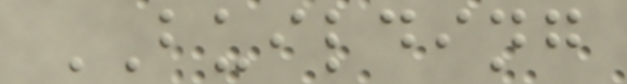BUILDING
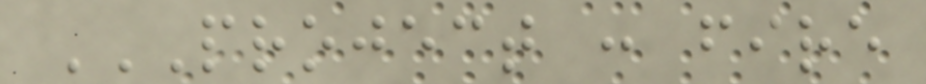PROJECT : FIRE
